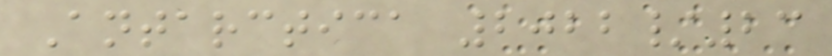Antarctica 2022/23
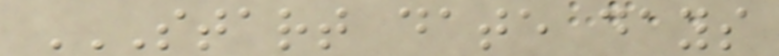START DATE DAYS
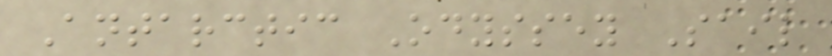Antarctic Odyssey Sail
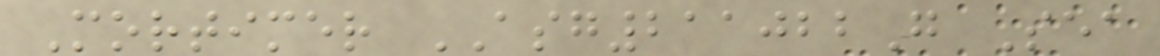Mortimer ASG211022G Sea
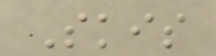Skis
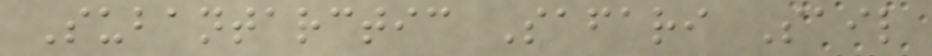Subantarctic Safari Sail
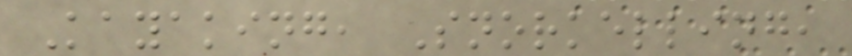Kayaking, Snorkelling,
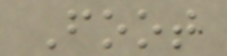Foot
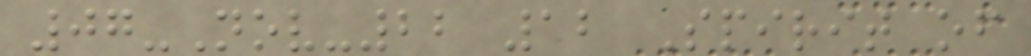07-Nov-22 12 Spirit of
